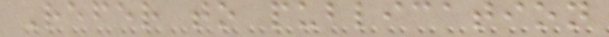Refer to publication
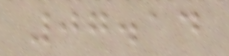07.14
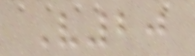V20
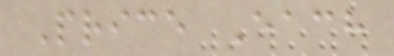Price Each
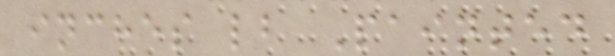inches lb Painted
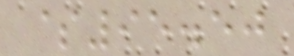$95.50
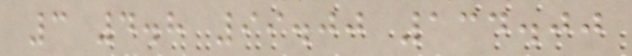3 4.8 99.00 134.00
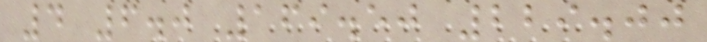4 6.0 169.50 229.00
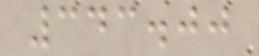343.00
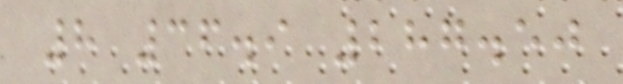8 36.9 287.50
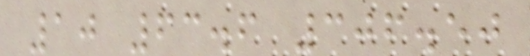10 63.6 306.50
